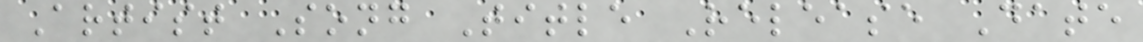Artist Song Title Release Date
